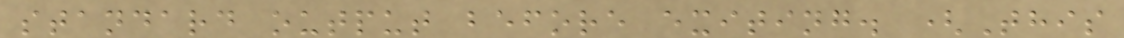standard output before exiting. (This
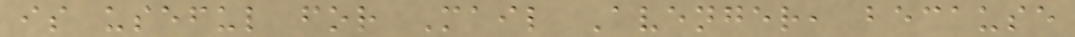is useful for Mail Avenger, because
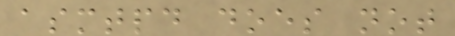asmtpd does not
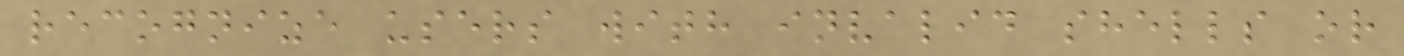recognize users with invalid shells or
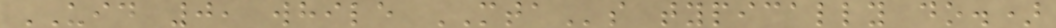UID 0, while MTAs typically do.)
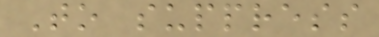To suppress
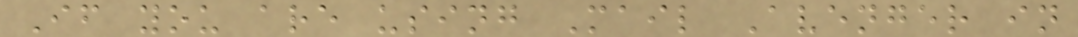If you are using Mail Avenger in
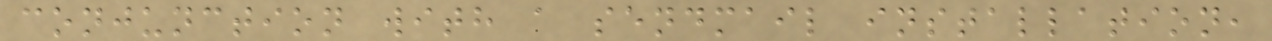conjunction with a sendmail installation,
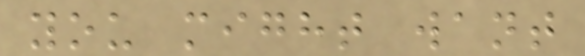you might want
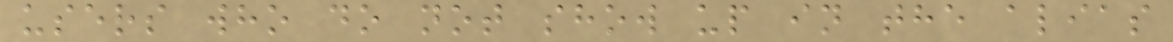users who do not show up in the alias
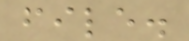file.
